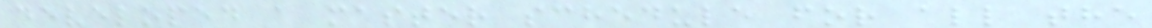developed a master schedule for all the
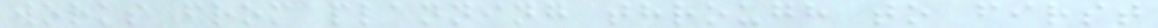works from planning through to first
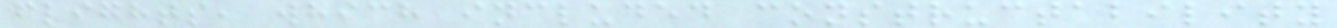flights, which included constructability
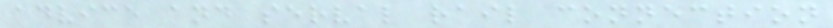advice and serval rail connection
